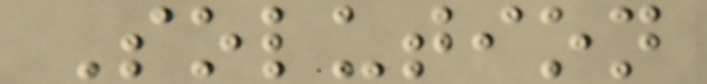Solution
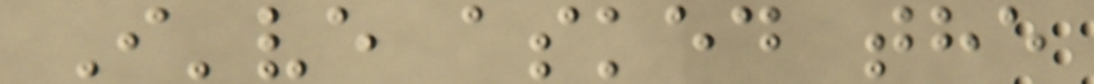I've asked the
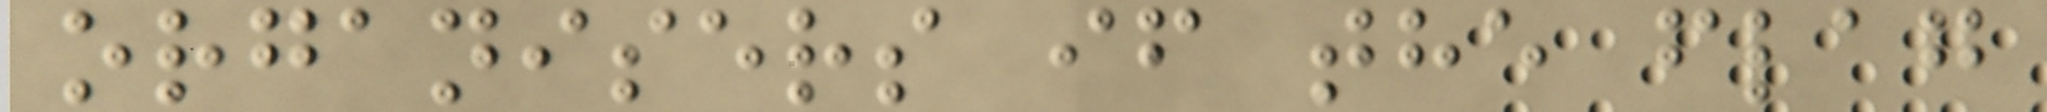organisers if the flag
